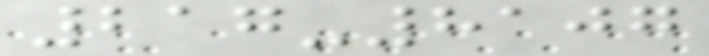217-8107
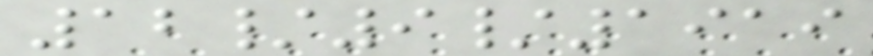12/9/1919
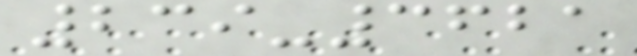239-3621
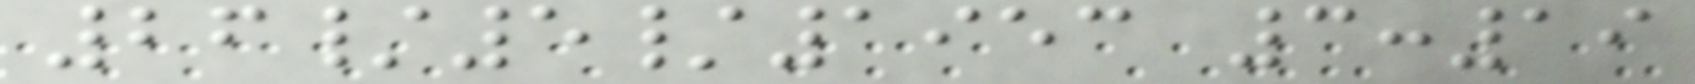26/5/1953 3:19
